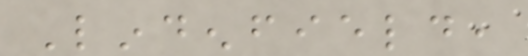Lindenfield,
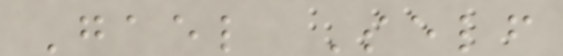Gael Self
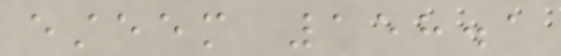esteem 158.1
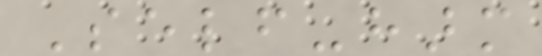Self-harm
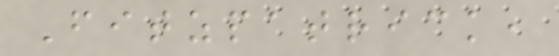Fitzpatrick,
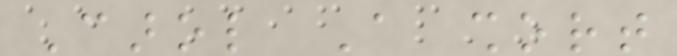Carol A short
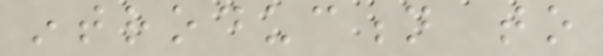introduction to
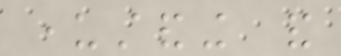understanding and
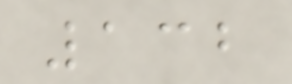132
